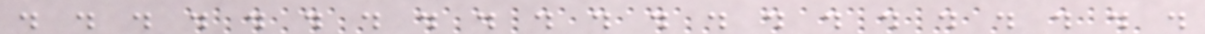. . . . . . . . . . . . . . . . . . . . .
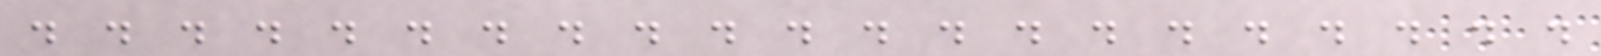. . . . . . . . . . . . . . . . . . . . .
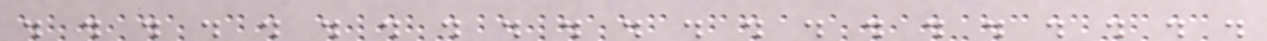. . . . . . . . . . . . . . . . . . . . .
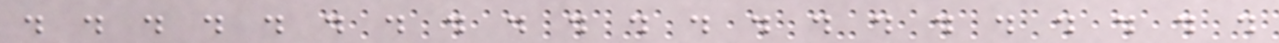. . . . . . . . . . . . . . . . . . . . .
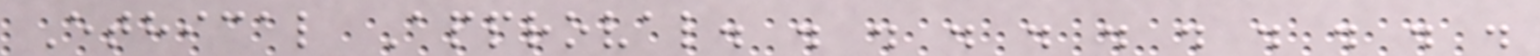Ethical Approval. . . . . . . . . . .
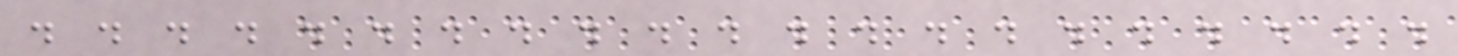. . . . . . . . . . . . . . . . . . . . .
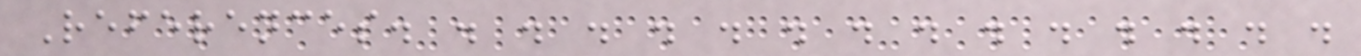References. . . . . . . . . . . . . . .
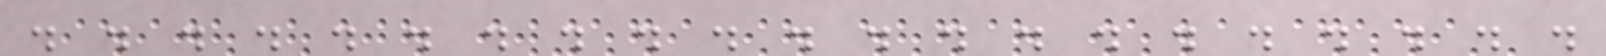. . . . . . . . . . . . . . . . . . . . .
